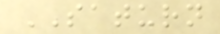SATURN
